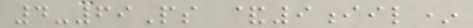4-69Ps &9iil*
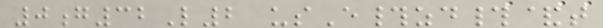0g32L2 usE#zd#&t
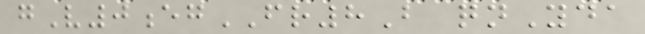gV0egFR8B qnYda
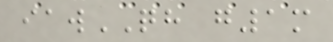iawQH g1m
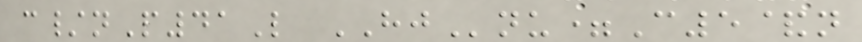c/nP41L HJnu=C5&n
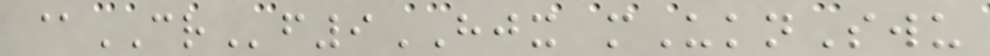@CRf9HJX mUknSwu
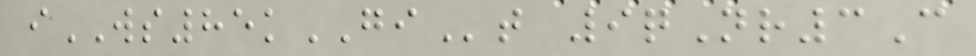iWS85kGIt 9qNr3C
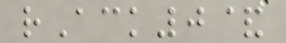rAck0&
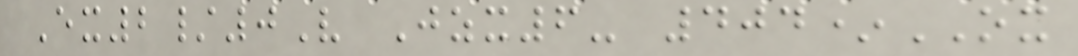Ex2/0V Jzx6- 404*OX
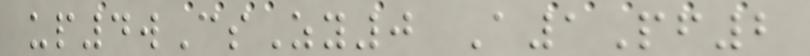up4wCsZy0 A1Pf2
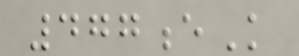477eK
